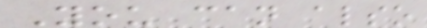You can also
